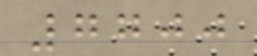7700
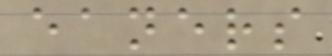eaners
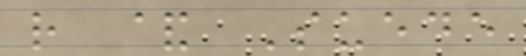r & Suede
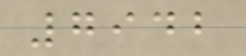7942
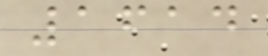1614
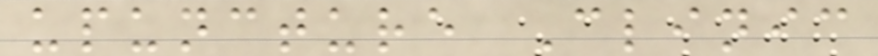upuncture Clinic
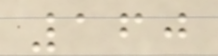160
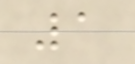1
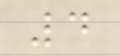4
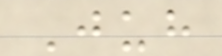Juh
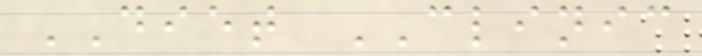DIET CLINIC
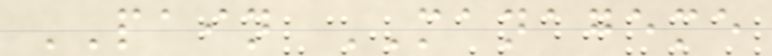PAIN MANAGEME
